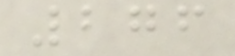276
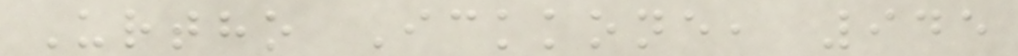Urtho Ickkone, 945
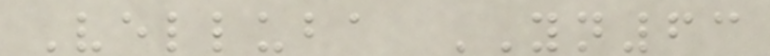Velluba YN63
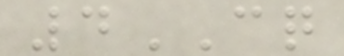4CQ
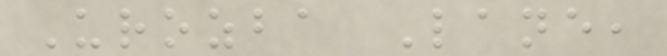Urozba Lane,
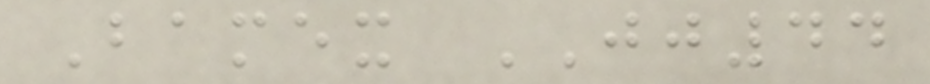Bamex JJ44
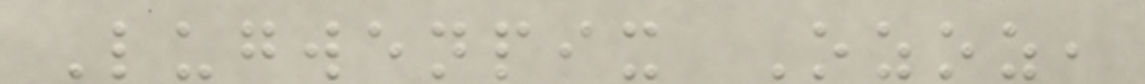Lugwenpix Ozoz,
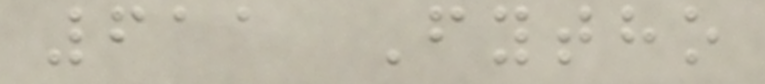611 Fytho
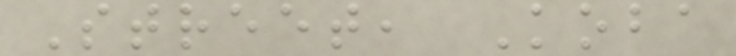Street, Koba
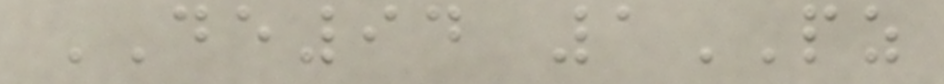DE94 1PZ
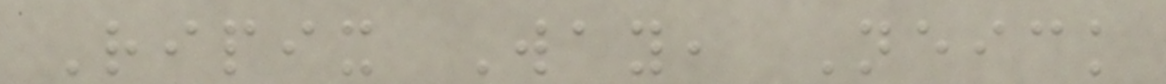Ripix Way, Neick
